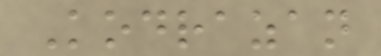Kodrazan
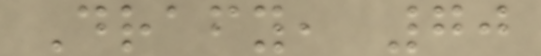Drafy, 70
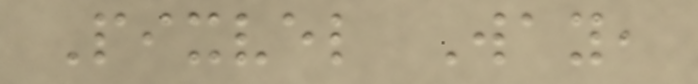Pixvel Way,
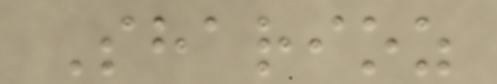Sharioz
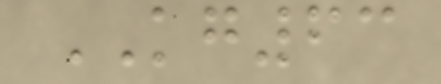KG63
